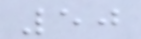50
